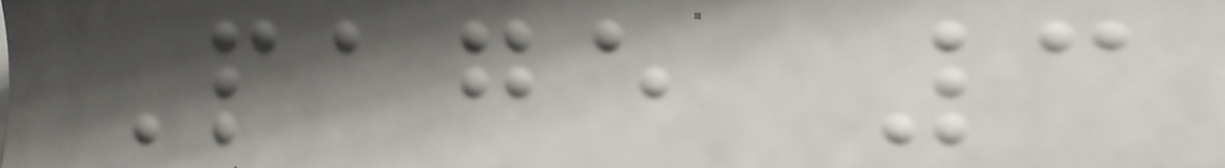Page 3
